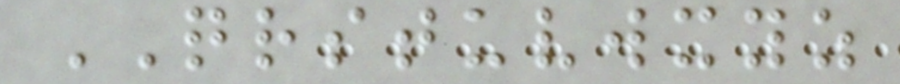QRSTUVWXYZ
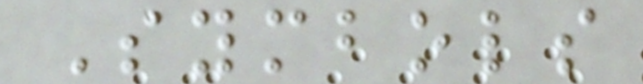Symbols
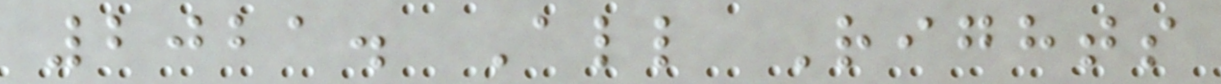2021. All Rights
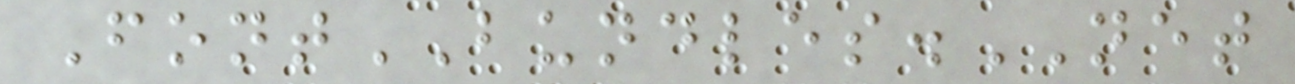FontBUNDLES.NET
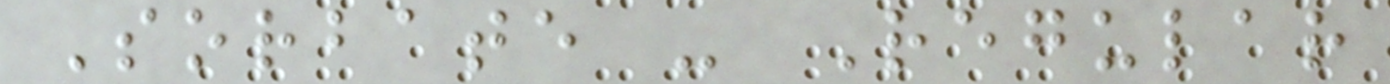Sorbate - Regular
